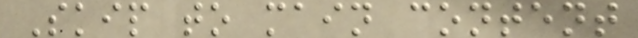Skip to main content
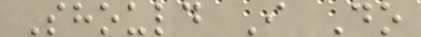Should I Do
